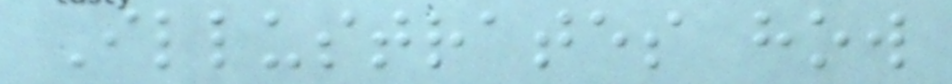Illustrates how
